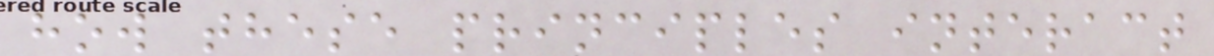how these principles interact
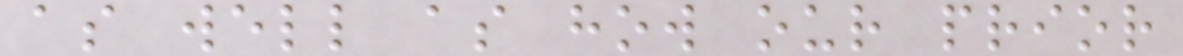as well as how our prior
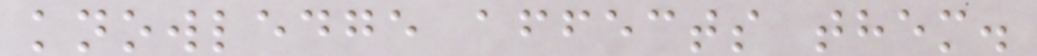knowledge affects them.
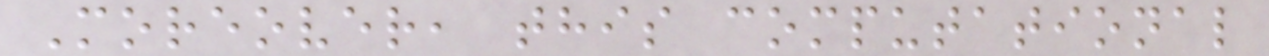Moreover, this computational
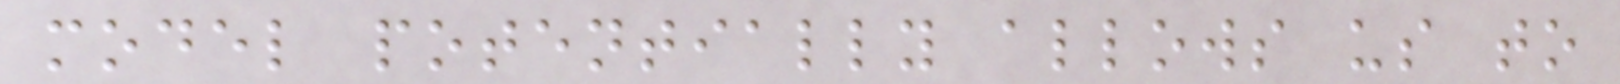model potentially allows us to
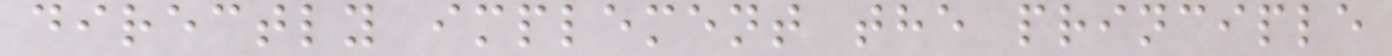directly implement the principle
